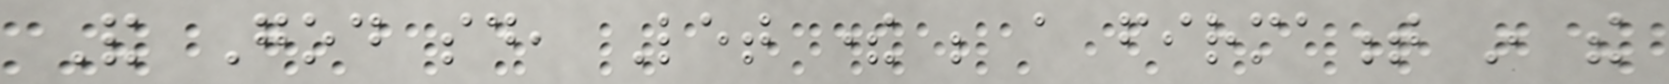And God said, Let there be a firmament in the
